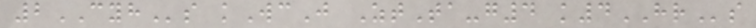2CYHs kWcJ ZtTa-g4 k4HRs
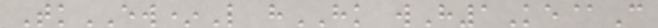TkEW*L hHK wH1Ke@C
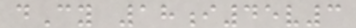dCy 18i45v3
